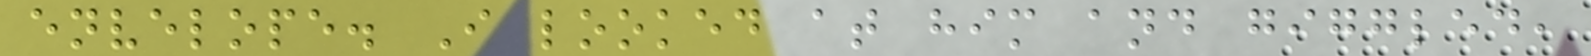envelope. I looked at him and giggled,
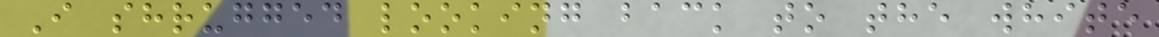I shrugged looking back to the white
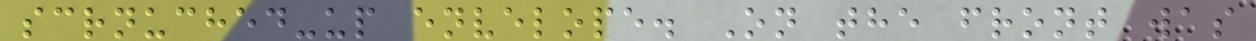scrnuched-up envelope. On the front was
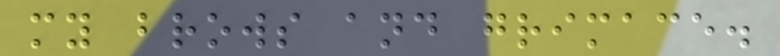my brows and grimace.
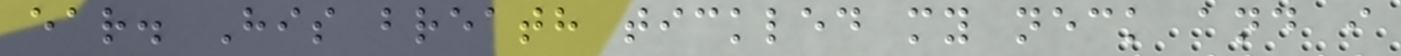ear. His breath tickled my neck and i
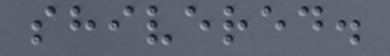shivered.
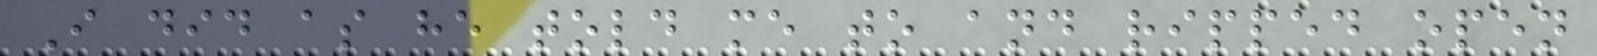I did as he told me to and ripped open
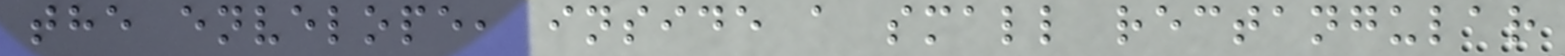the envelope, inside a small rectangular
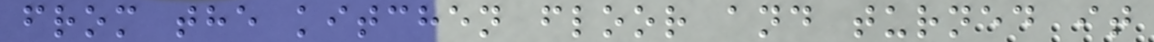from the kitchen floor and turned it
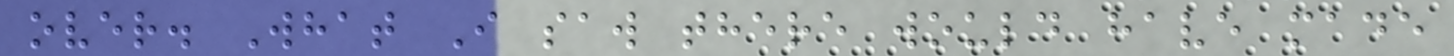over. What I saw there would have made
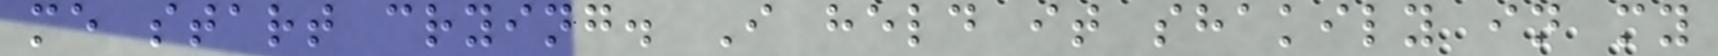me start crying. I held it shakily in my
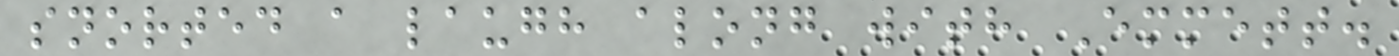snorted a laugh along with Emmett.
